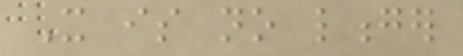It is no longer
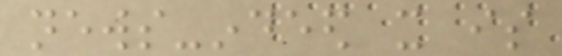news-indeed it is
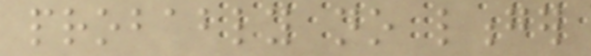probably no longer
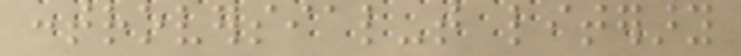controversial-that literary
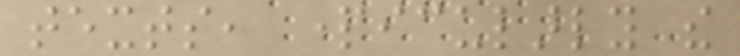texts, particularly the
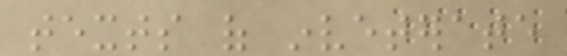texts of inveterate
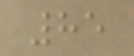85
